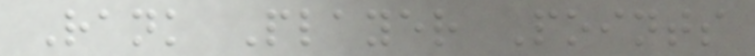Rank Player Points
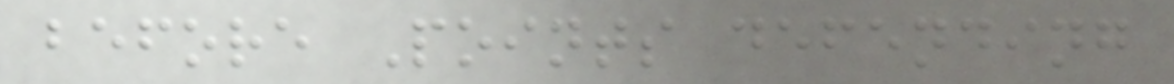before Points defending
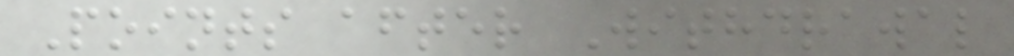Points after Withdrawal
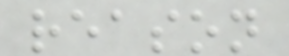reason
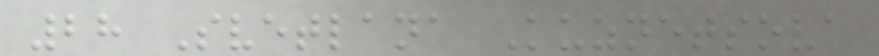28 Svetlana Kuznetsova
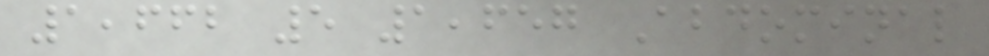1,662 5 1,657 Abdominal
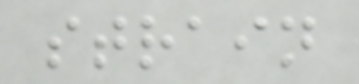strain
